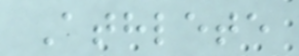Athlete
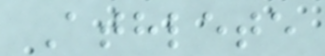Athlete
